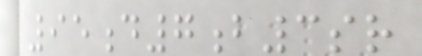95d7b3sr
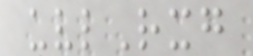uvlRxg
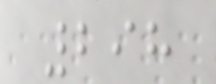298
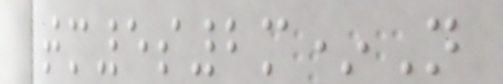tm5s2m*N
